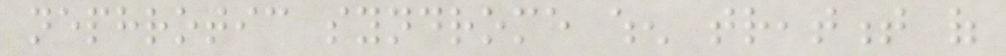nephrotic syndrome when treatment of
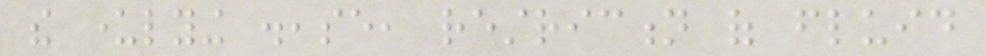the underlying disease, restriction of fluid
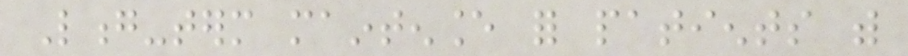Long-term maintenance for patients with
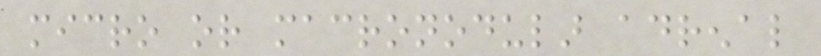micro or macronodular adrenal
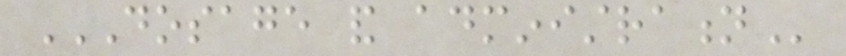DOSAGE AND ADMINISTRATION
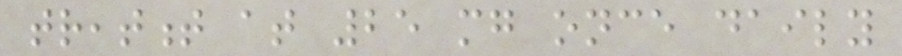treatment at 25 mg once daily
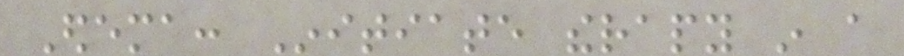Edema: Initiate therapy in a
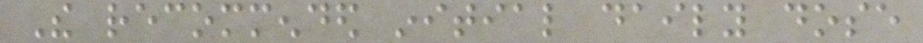The recommended initial daily dose
